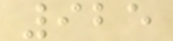925
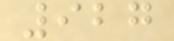927
